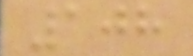108
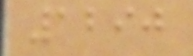1290
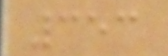353
